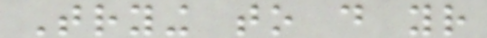Trying to do your
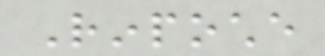Rinpoche
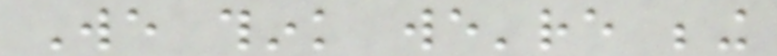We think we're being
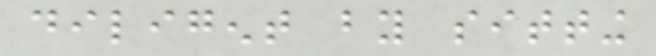diligent by sitting
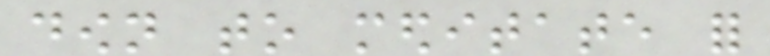down to meditate for
